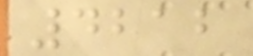4212
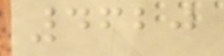4620
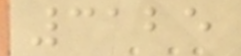3125
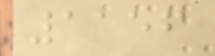1156
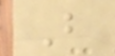B
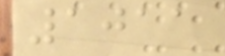1011
